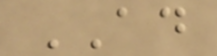AD
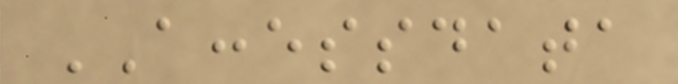ACCESSDATA
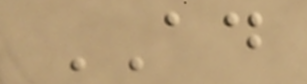AD
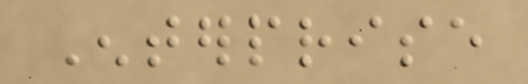Enterprise
